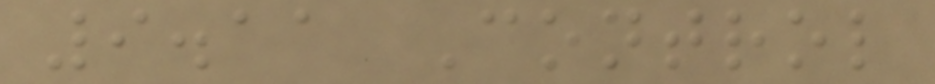9.11 Control
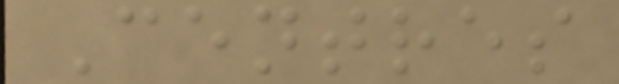Centres
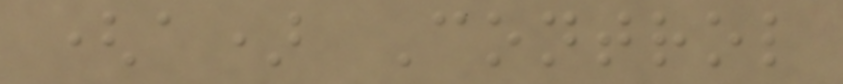(a) Control
